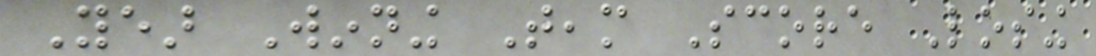Year Winning Team Score Losing
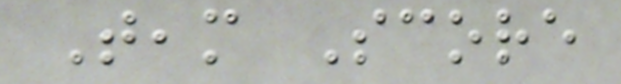Team Score
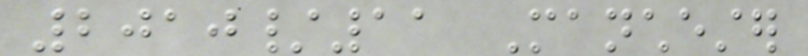2010/11 Manchester
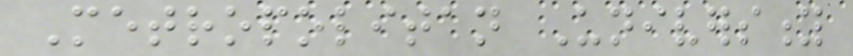Metropolitan University
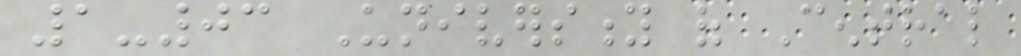1-03 University of Central
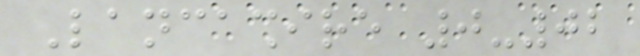Lancashire 0-02
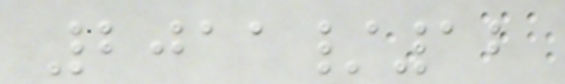2011/12
